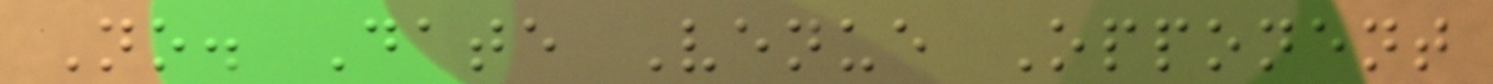No. Date Venue Opponent
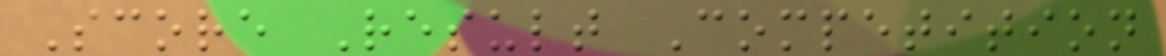Score Result Competition
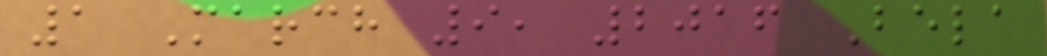1 March 9, 2016 Bela
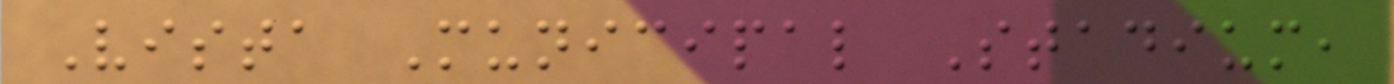Vista Municipal Stadium,
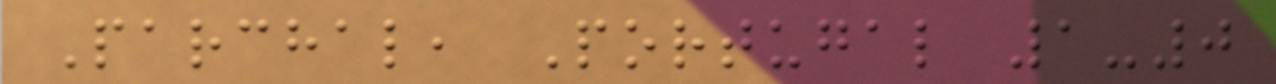Parchal, Portugal 1-0
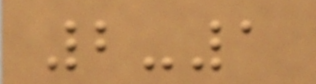2-1
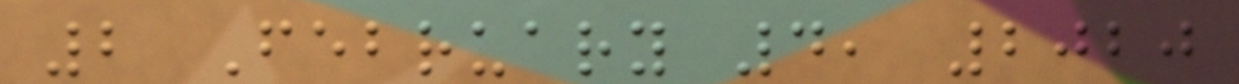2 February 4, 2020
